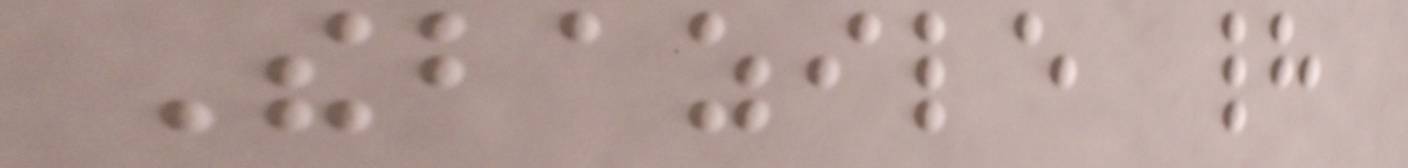Thebazile had
